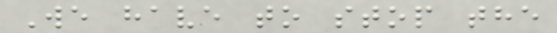We have to stop the
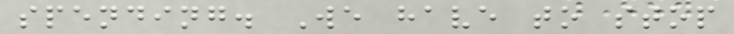spending. We have to stop
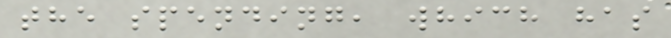the spending, which has
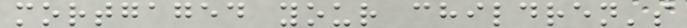mortgaged your children's
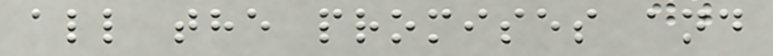all the promises and
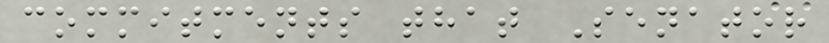commitments that Senator
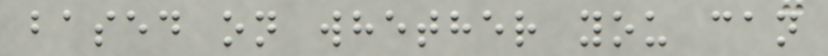based on whether you can
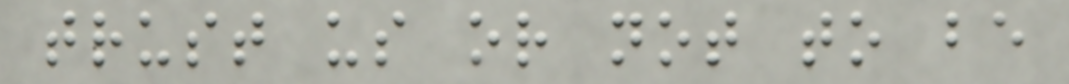trust us or not to be
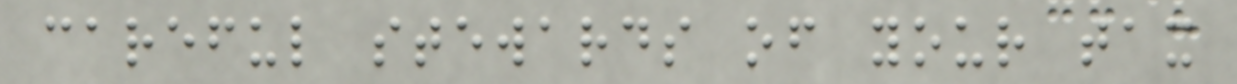careful stewards of your tax
